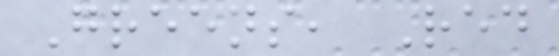Greens, Red
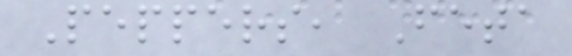Peppers, Feta
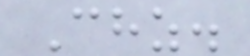Chz.
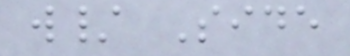w/ Side
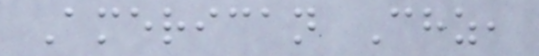American Chz,
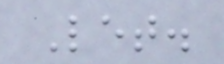Let.
